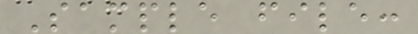Sample file:
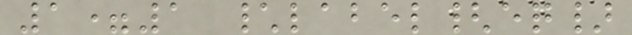1=1 \label{eq}
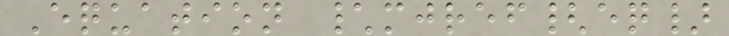Equation \mjref{eq}
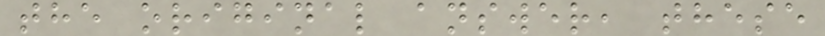the original answer, these
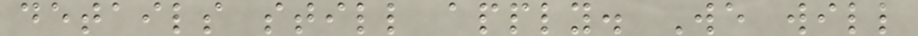details still apply. We will
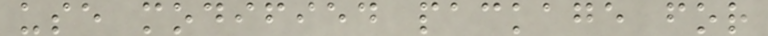use modified package for
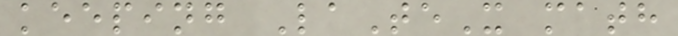keeping LaTeX math
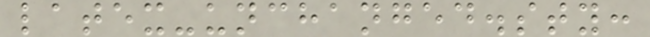latex-unchanged.sty:
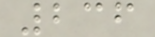236
